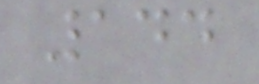144
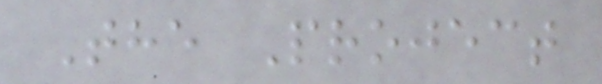The Project
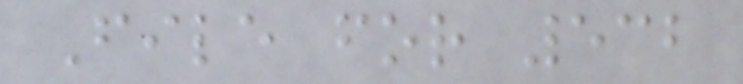File for 532
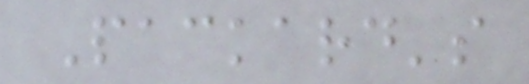Packard's
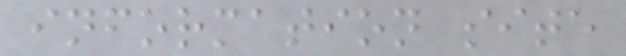information site
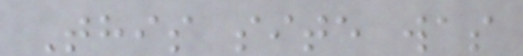This site was
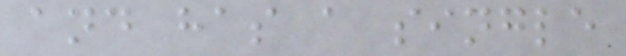and has a single
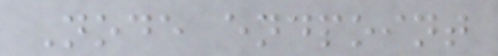Node endpoint
